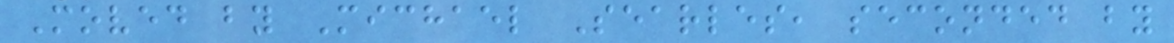Moved by Michael Searles, seconded by
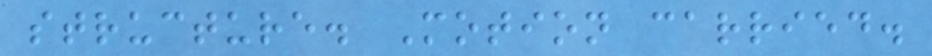structure. Motion carried.
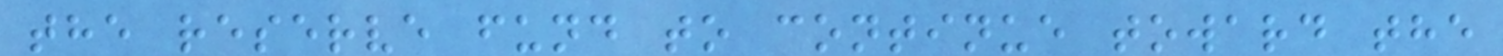the reserve fund to continue toward the
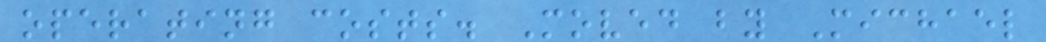operating costs. Moved by Michael
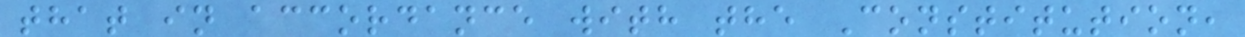that in accordance with the Constitution,
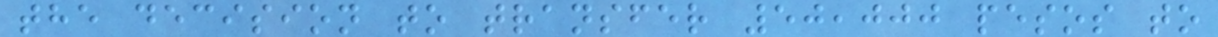the decision to transfer 50,000 pesos to
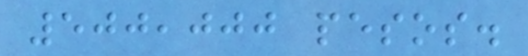500,000 pesos.
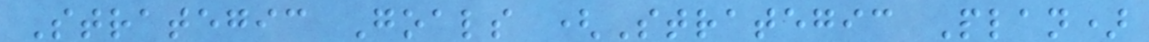Strategic Goals (Strategic Plan)
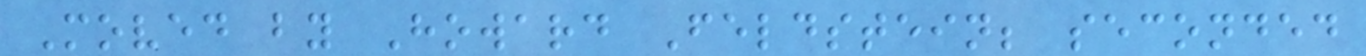Moved by Howard Feldstein; seconded
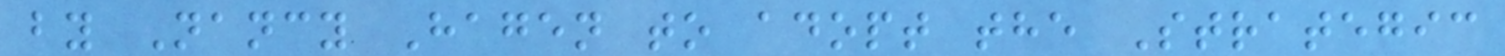by Nancy Hagen to adopt the Strategic
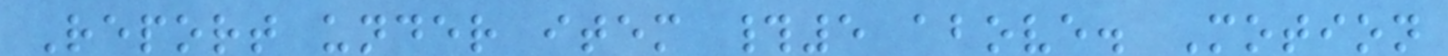Report under item #5 above. Motion
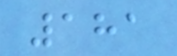181
